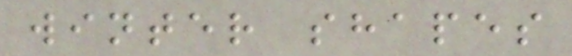winter shapes
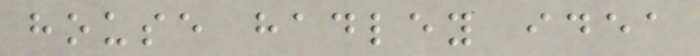house hadley idea
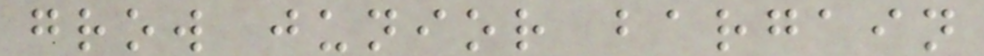grow junior bargain
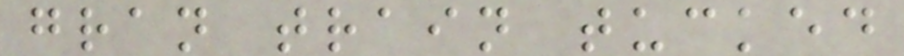gran train tucked
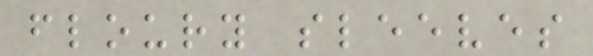floury sleeves
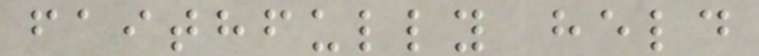faithfully held
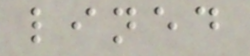lined
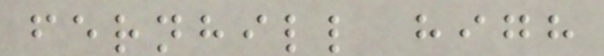fernhill high
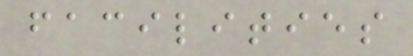facilities
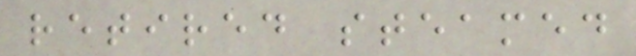retired steamed
